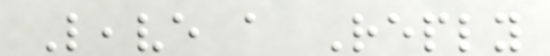Leave a Reply
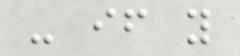- if you
